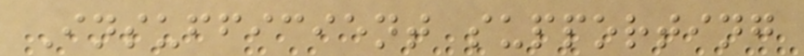Insufficient supporting
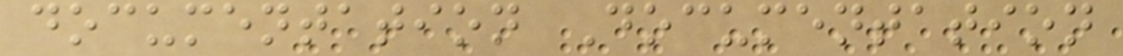documentation Documentation
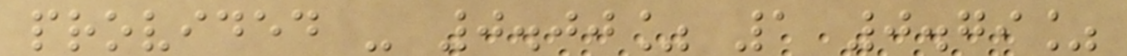provided - 0.00% 1 0.79%
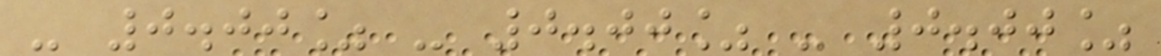- 0.00% - 0.00% - 0.00%
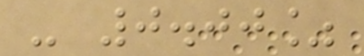- 0.00%
